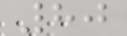80
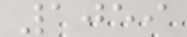1059
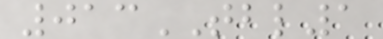013TBL1
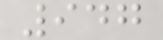947
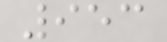953
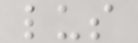lus
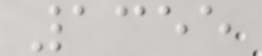1355
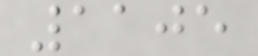1105
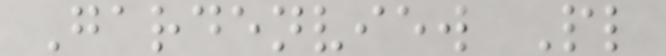Gardenview Pl
